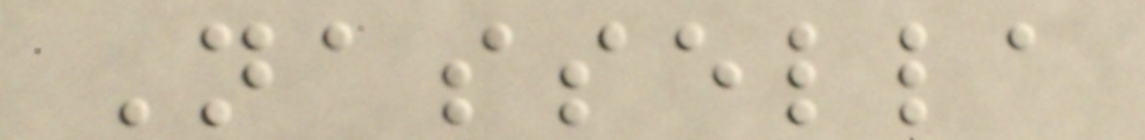Nassella
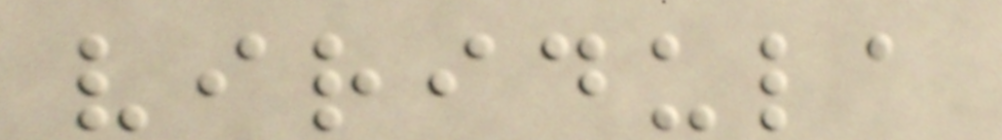viridula
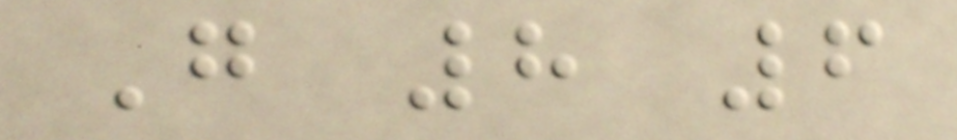G 8 6
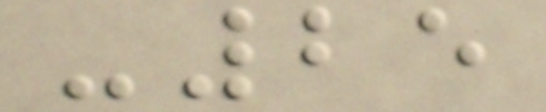-25
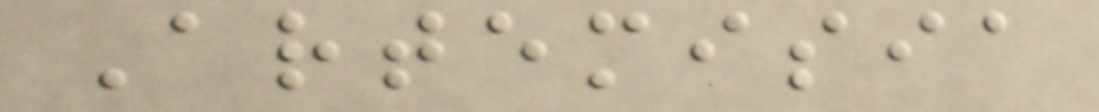Artemisia
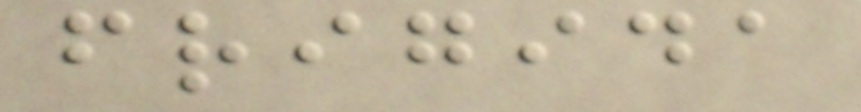frigida
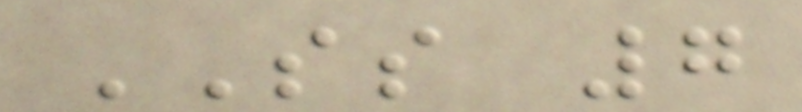SS 7
